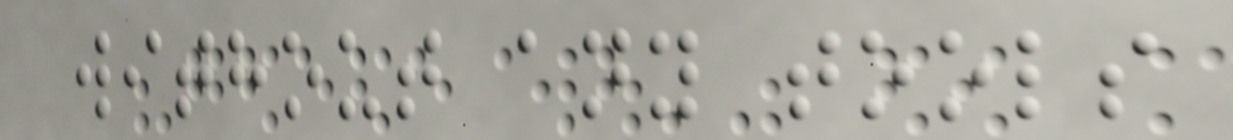without any tools
